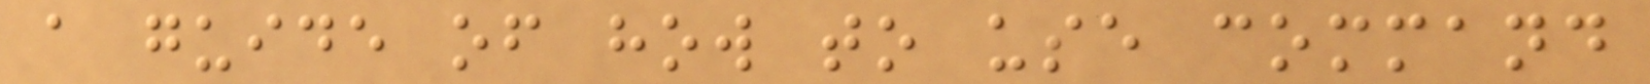a guide of how to use command
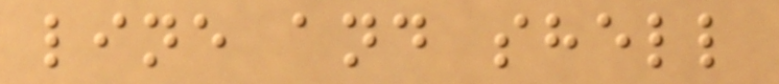line and shell
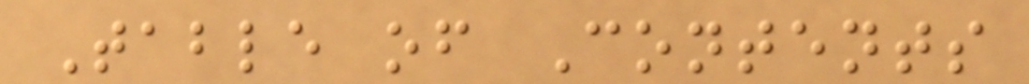Table of Contents
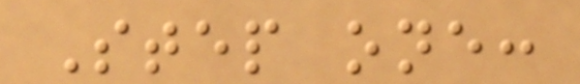Step one:
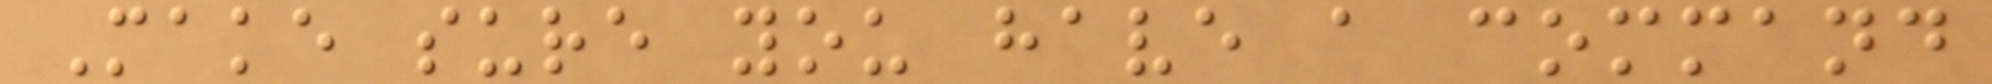Make sure you have a command
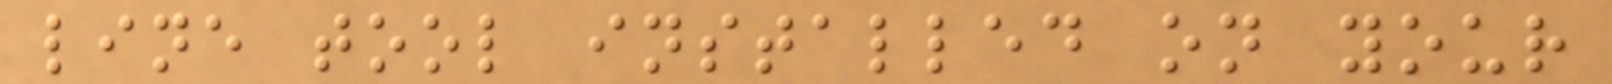line tool installed on your
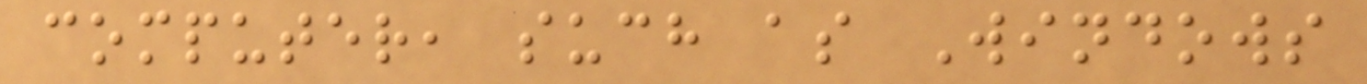computer, such as Windows
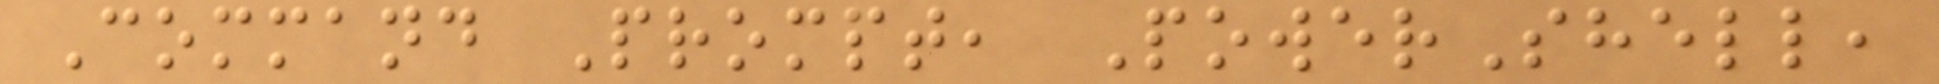Command Prompt, PowerShell,
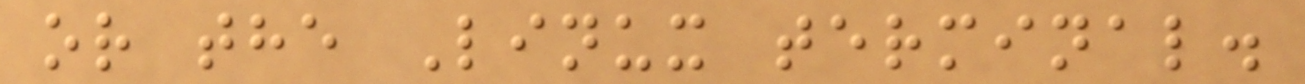or the Linux terminal.
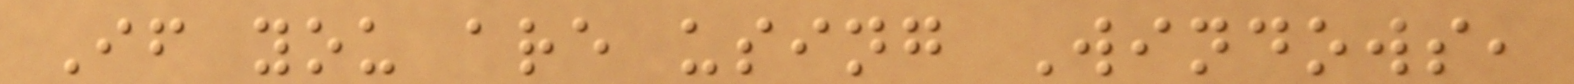If you are using Windows,
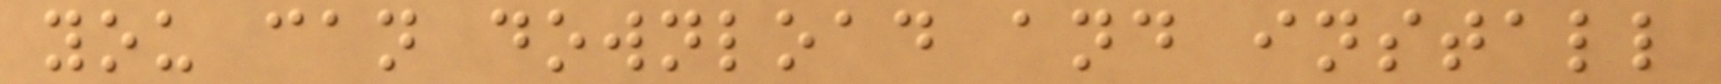you can download and install
